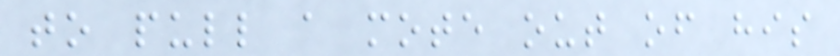to pull a mote out of his
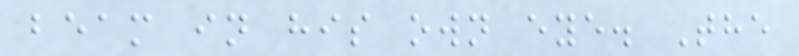beam in his own eye. The
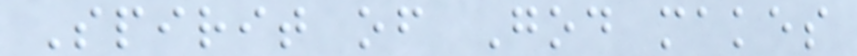Spirit of God makes
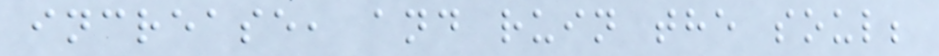increase, and ruin the soul;
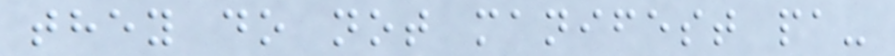they do not manifest pa-
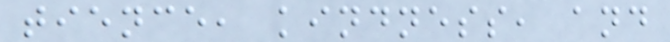tience, kindness, and
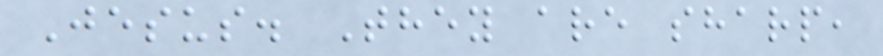Jesus. They are sharp,
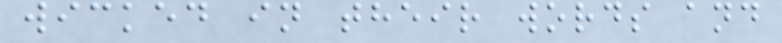wicked in their words and
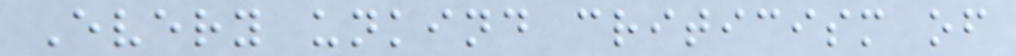Every unkind criticism of
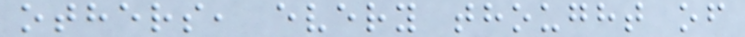others, every thought of
